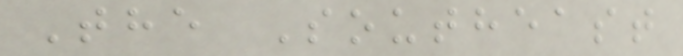The Southeast
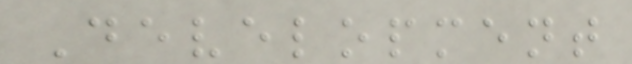Development
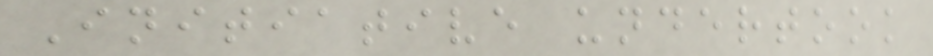Initiative undertook
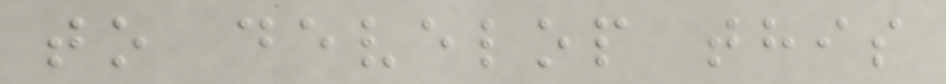to develop this
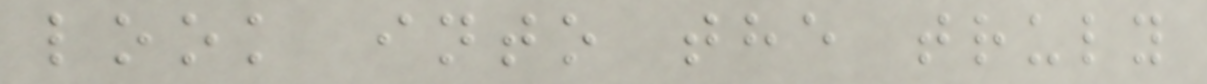look into the truly
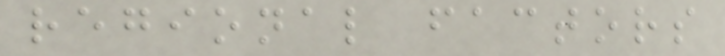regional factors
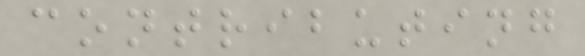contributing
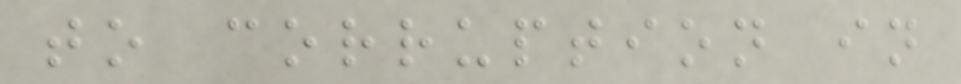to corruption in
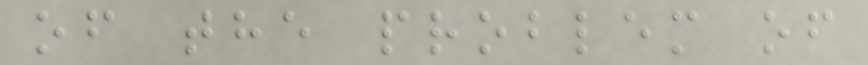of the problem of
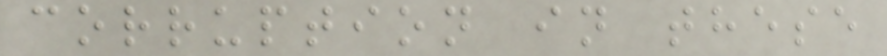corruption in these
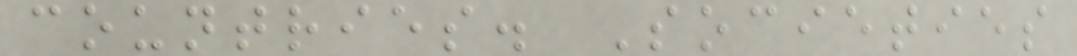countries. Societies
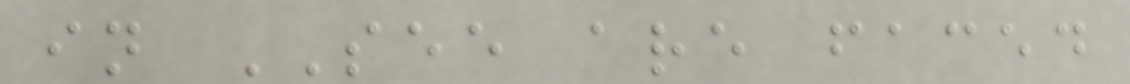in SEE are faced
